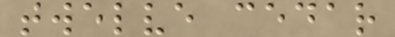twelve cedar
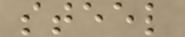steel
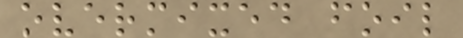overmixed foil
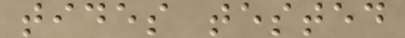tides tested
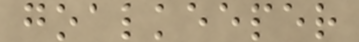goalkeeper
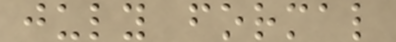july formal
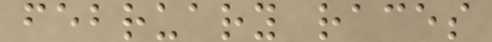february races
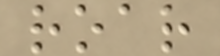roar
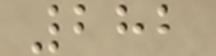282
